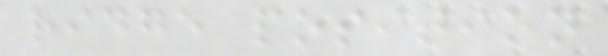ridge position
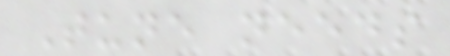Tune needs
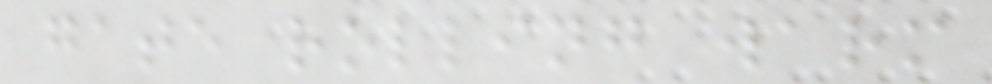gate rolling warm
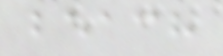beach
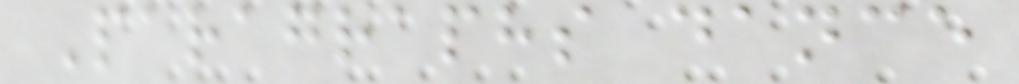Paragraphs dance
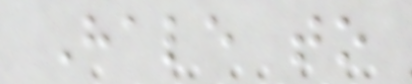Hale to
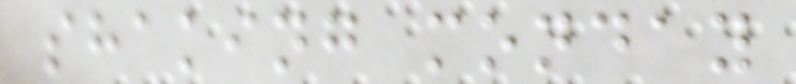shaking monday
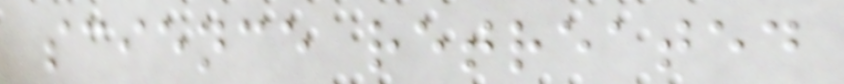science retreated
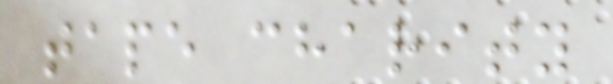tape charity
